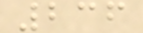236
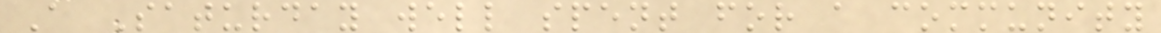A Saturday well spent for a community
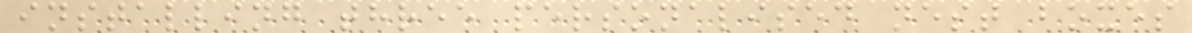installing three personalised nest boxes
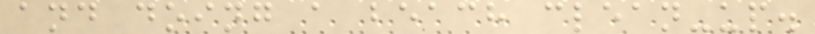and doing a beach clean-up.
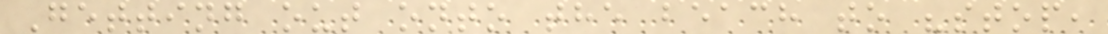Getting out onto the beach to "stop,
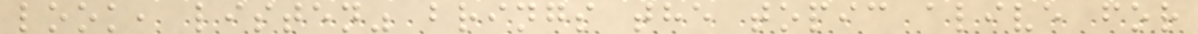look, listen" brings the topic alive for
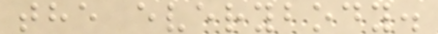the everybody.
